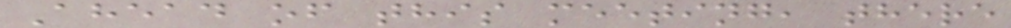Ahead of this meeting, there
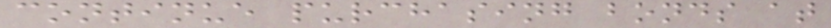continue purchasing bonds at
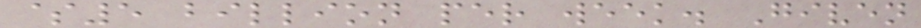$5 billion per week. Given
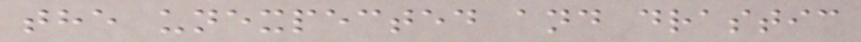the unexpected and drastic
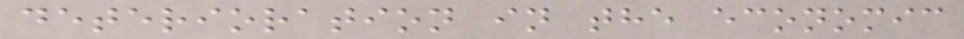deterioration in the economic
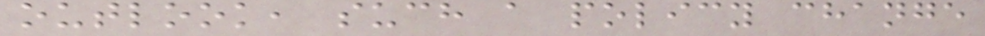outlook, such a policy change
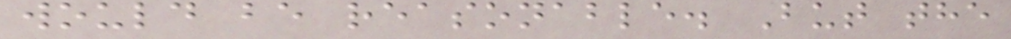would be reasonable. But the
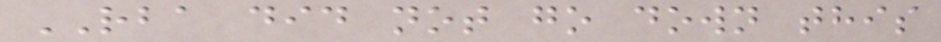RBA did not go down this
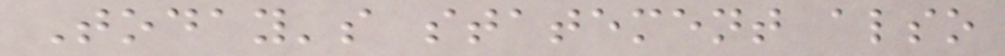Today's statement also
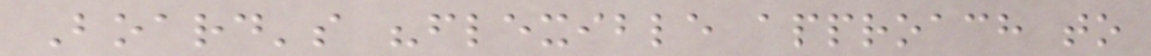Board's "flexible approach to
